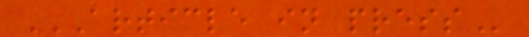ARTICLE IN PRESS
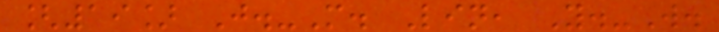[19] J.-M. Lin, Y.-W.
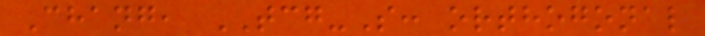Chang, TCG-S: orthogonal
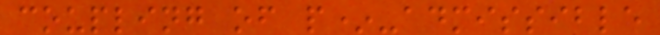coupling of p*-admissible
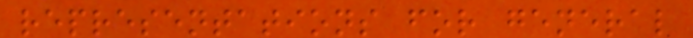representations for general
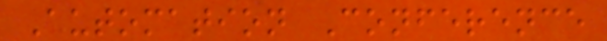Automation Conference
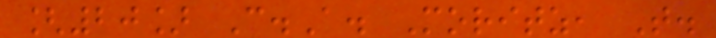[20] C.A. Moritz, T.
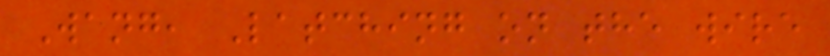Wang, Latching on the wire
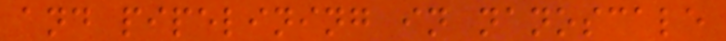and pipelining in nanoscale
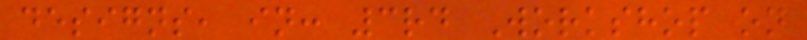designs, in: 3rd Workshop on
